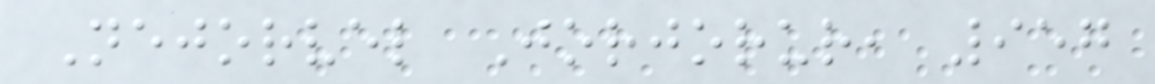Nejorvel Jorjorur, 957
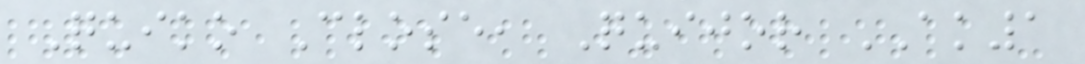Quiko Close, Quijor AK1
